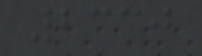2330
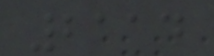2114
